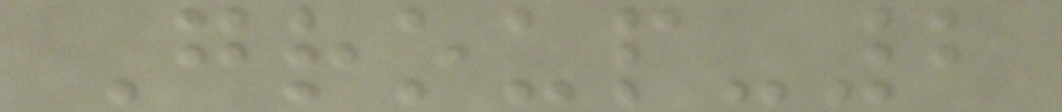Group-2
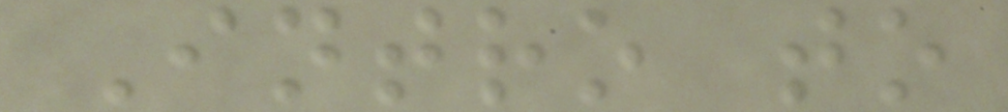Intro to
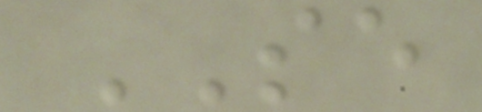SE
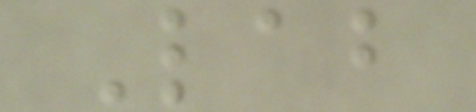Lab
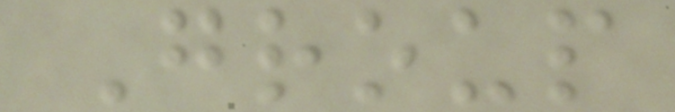Group
